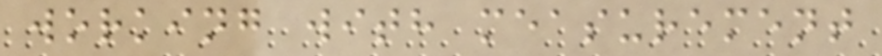working with measurement
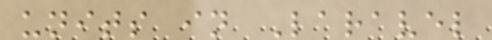units in Laravel
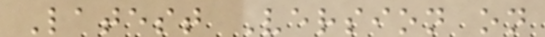Latest Version on
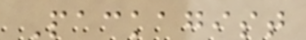Packagist
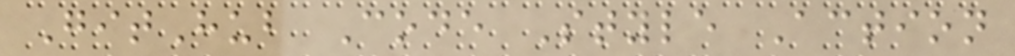GitHub Code Style Action
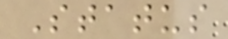Status
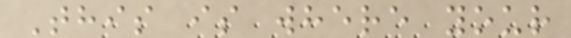This is where your
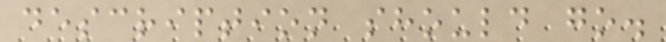description should go.
